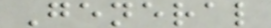General
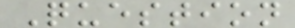Question
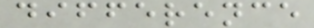difference
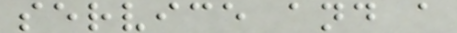service and a
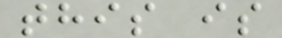this is
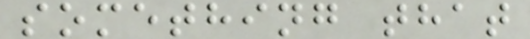something that
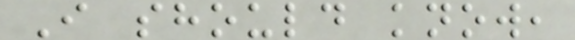I should know,
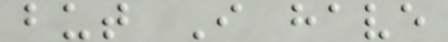but I have
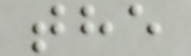the
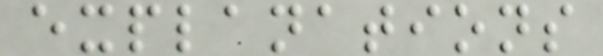explanations
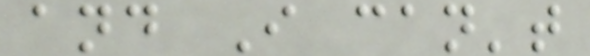and I can't
